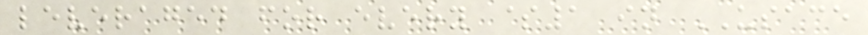leveraged for every $1 in USACE
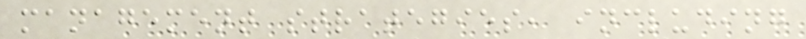management strategies, including
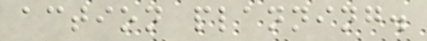action planning.
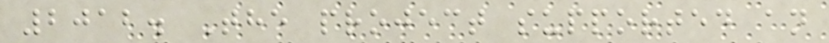2012. The project supported an
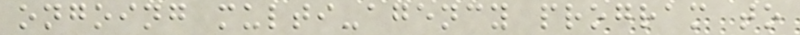ongoing multi-agency program to
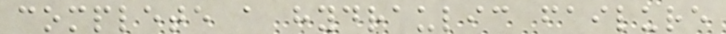complete a hydraulic failure
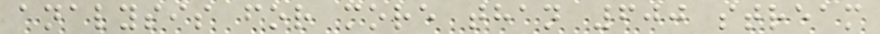analysis for more than 600 stream
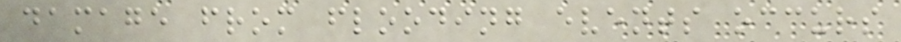damage from flooding events occurs
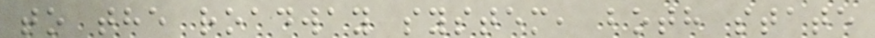to the roadway system, both state
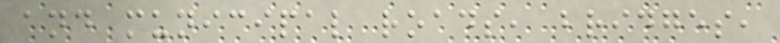and municipal roads, bridges,
